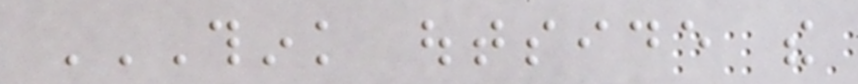THINK OUTSIDE THE
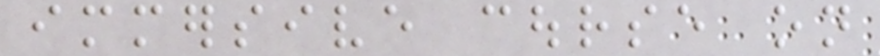immersive course on
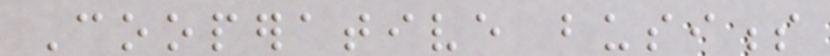Cooperative business
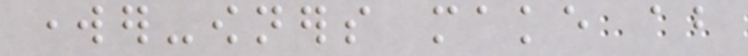worker-owners make about
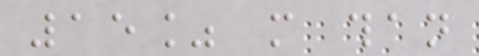15% more than
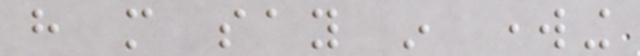have more say in working
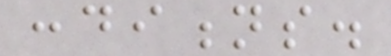conditions.
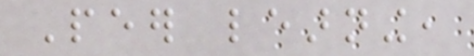Peer learning,
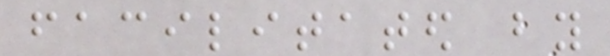facilitated by
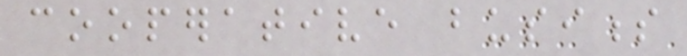cooperative business
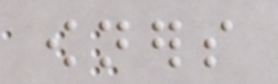owners
